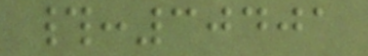#:30401
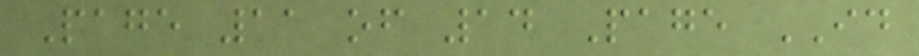Page 11 of 14 Page ID
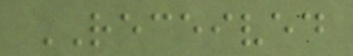RECEIVED
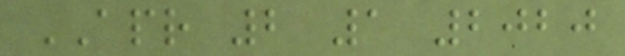APR 2 1 2020
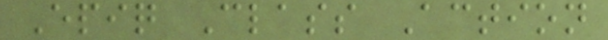Epiq Class Action
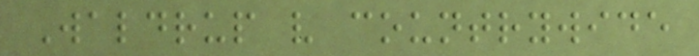Waldrup v countrywide
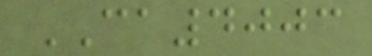CA4003
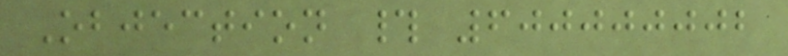Objection # 600000002
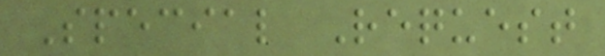Special Request
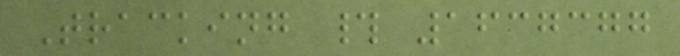Tracking # 1637377
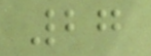27
